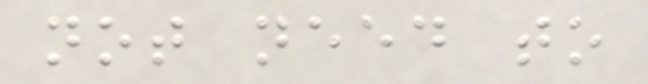not need to
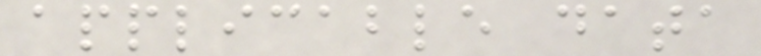applicable data
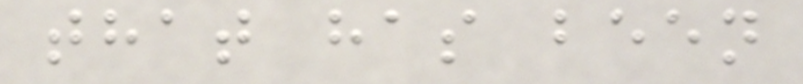that has been
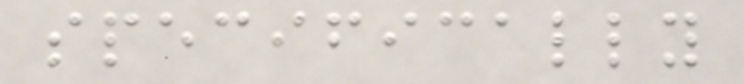specifically
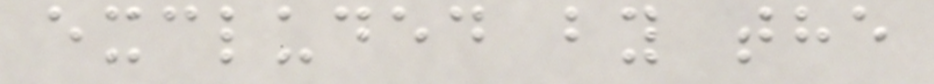excluded by the
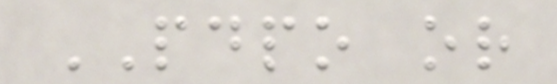PDPO or
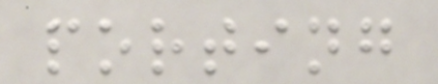porting
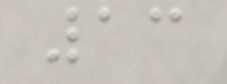13
